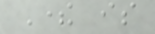There is
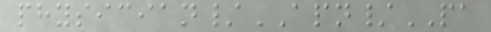physician/APN/PA
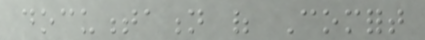documentation of Comfort
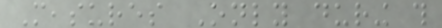Measures Only during this
